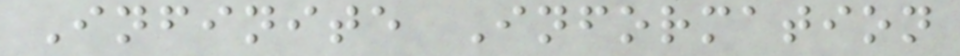Infinite Information
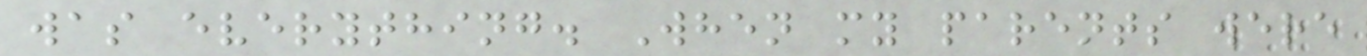was everything. When my parents were
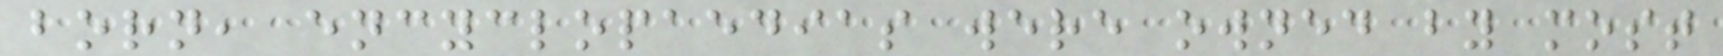born, encyclopaedias were owned by most
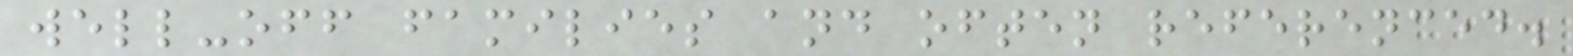well-off families and often referenced.
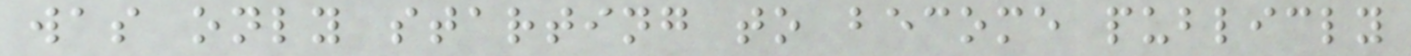was only starting to become publicly
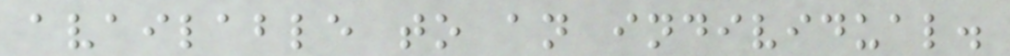available to an individual.
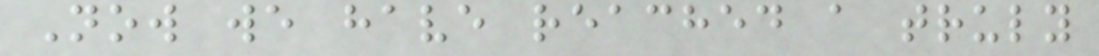Now we have reached a truly
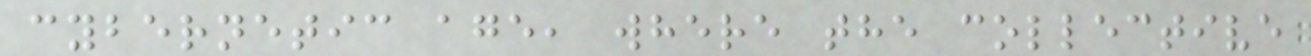cybernetic age, where the collective
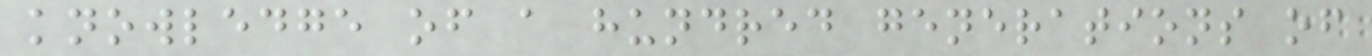knowledge of a hundred generations of
